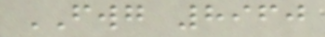FWG 8960
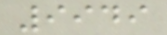9949
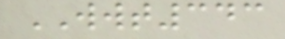WWT343
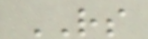RS
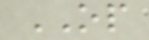OP
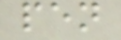pen
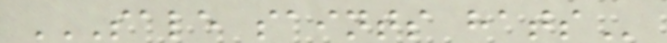SALE SAINTS HATS
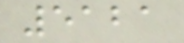5121
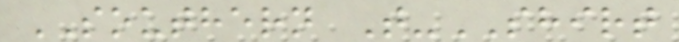SOUTHERN T-SHIRT
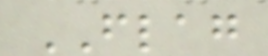FLAG
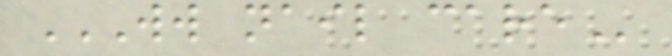WW NAIL CARE
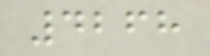4268
